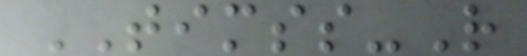TIMSS-R
